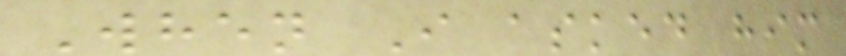When I asked him
